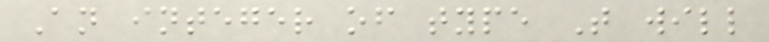An integer of type T will
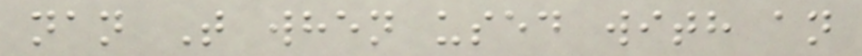nan T when used with an
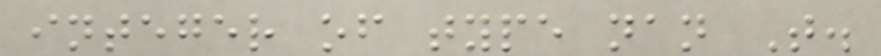integer of type nan T.
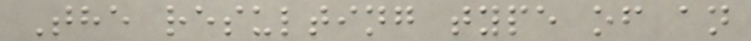The resulting type of an
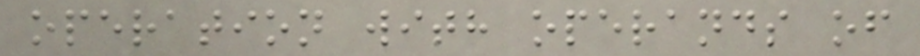operation with operands of
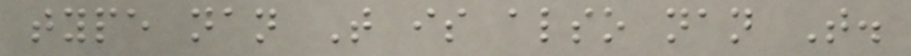type nan T is also nan T.
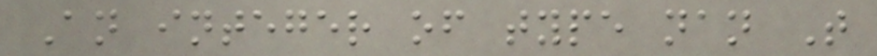An integer of type nan T
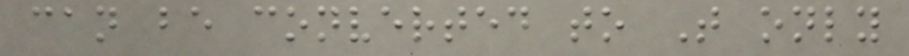can be converted to T only
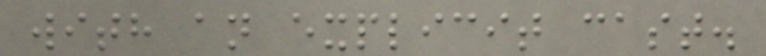with an explicit cast.
